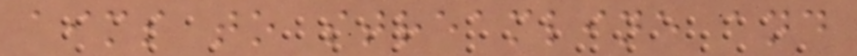aims to streamline and
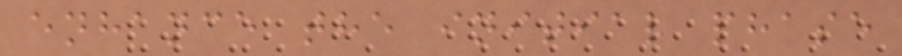enhance the initial phase
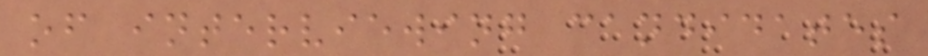of interviewing candidates
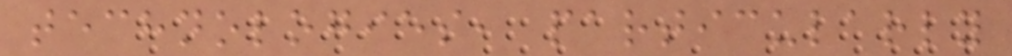technologies, particularly
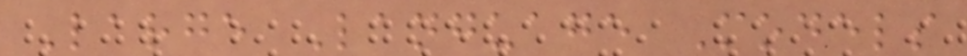Large Language Models
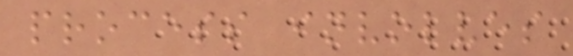process involves
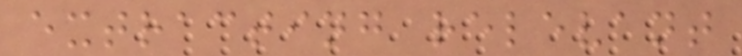extracting relevant
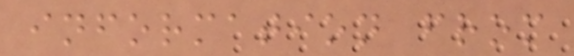information from
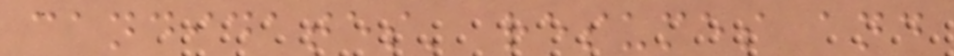candidates' resumes and
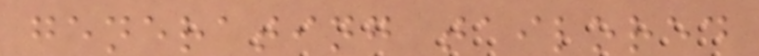generating tailored
